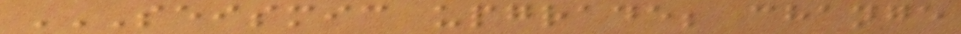SEISMIC UPGRADE; CHANGE
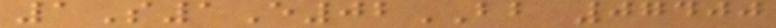1S1E02BB 07400
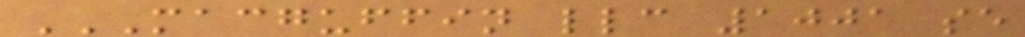MACGUFFIN LLC 1001 SE
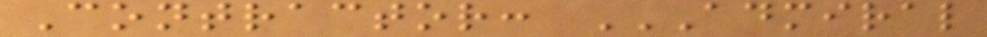Contractor: ADMIRAL
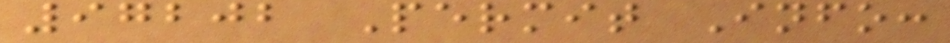97202 Permit Info:
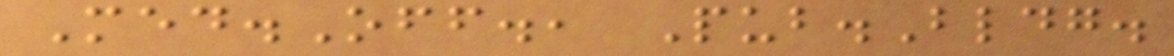Med.Off., Pub.Bldg.
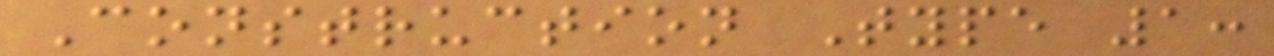Construction Type 1:
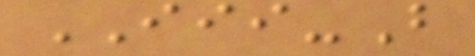III-B
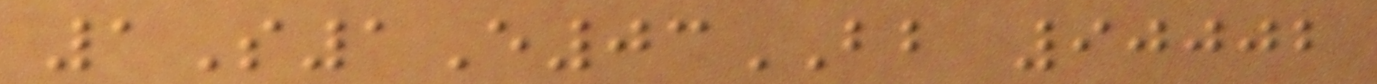1S1E03BB 90002
